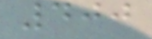400
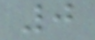0
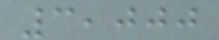3,000
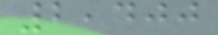2,400
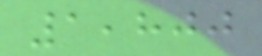1,800
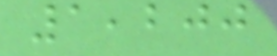1,200
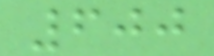600
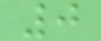0
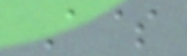A$
